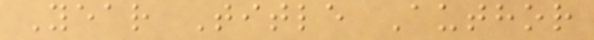Year Title Author
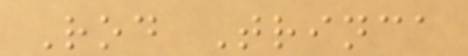Rod Trinca
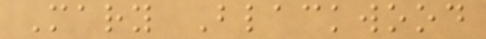Mary Blackwood
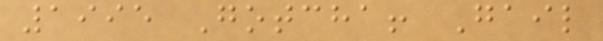1995 Gotcha! Gail
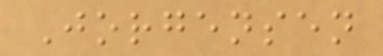Jorgensen
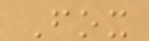Fox
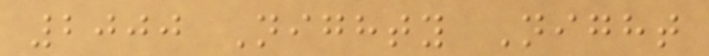2000 Nighty Night
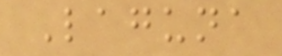Laguna
